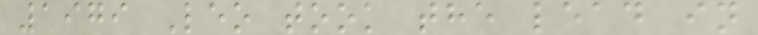1979 Leo took the lead in
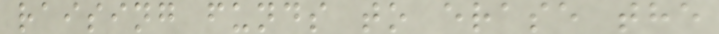raising funds to erase the
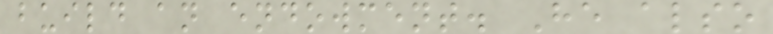build an endowment. He also
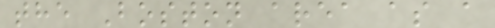the Boston area as a
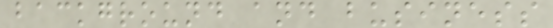background and business
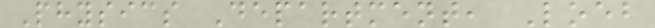Physics Department, Loeb
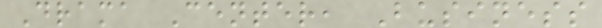Drama Center, Business
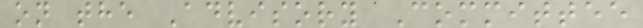on the Advisory Committee
